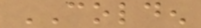COLDEN
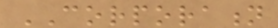CORPORATION
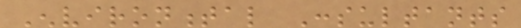Environmental Consultants
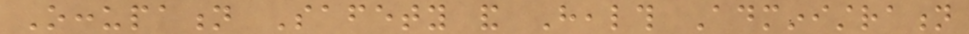Occupation Safety and Health Administration
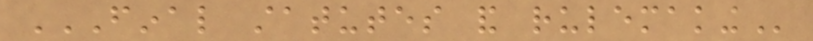FINAL STATUTES AND RULEMAKING
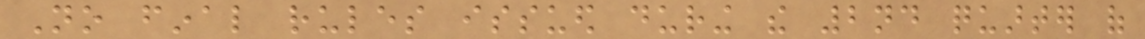No final rules issued during the 2nd quarter of
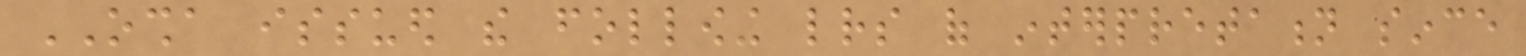OSHA issued the following letters of interpretation since
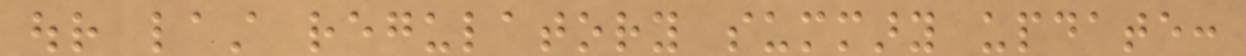our last regulatory summary update:
